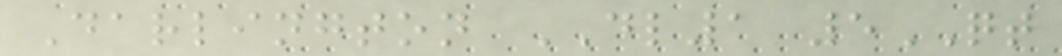Darlington DL1 5QT
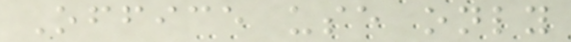Office use only
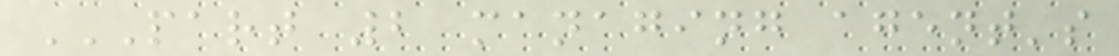PART 2 MANAGING AGENT'S
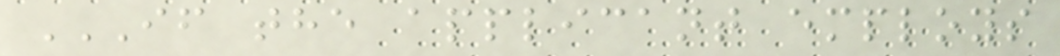IF THE APPLICANT EMPLOYS
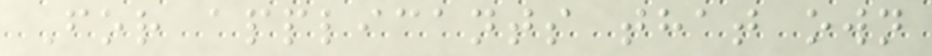For applicants that own
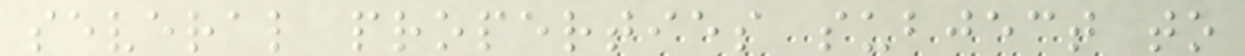several properties subject to
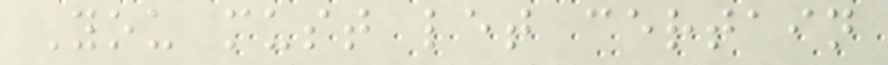You must let certain
